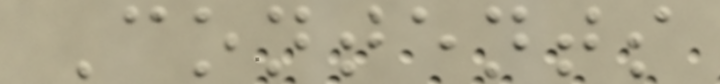Contents
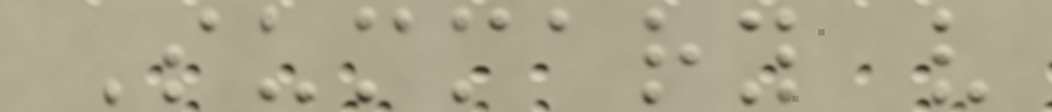Summary v
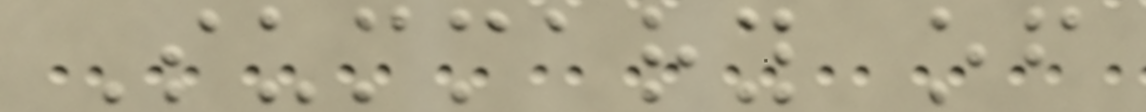Summary of
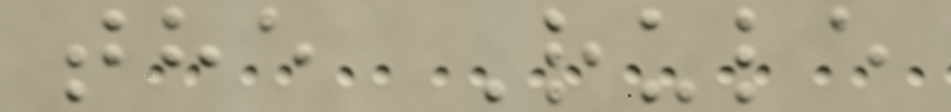the Rule
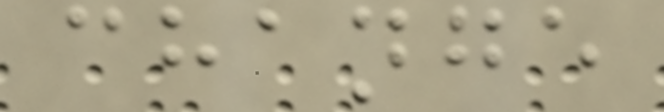change
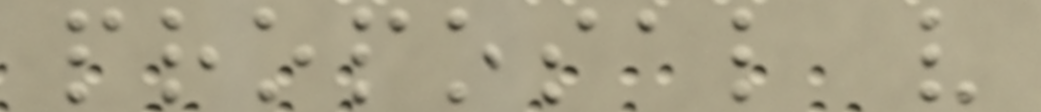proposal v
